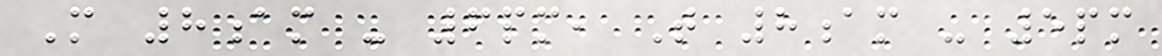M 8am - 6pm, T 8am - 5pm
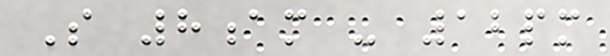S 8am - 12pm
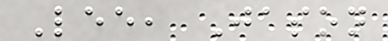Lee, Jason
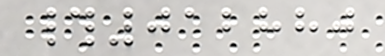#012880
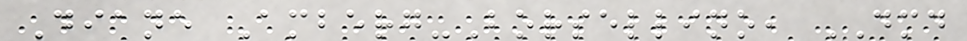Diane Amberg-Borsellino, DMD
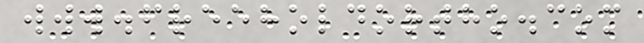www.freeholdortho.com
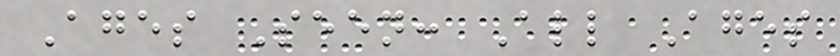Ages Seen: All Ages
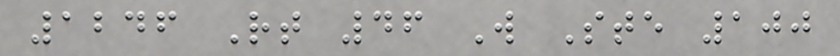1246 Rt 46 W Ste 100
